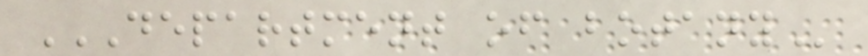DEPARTMENT OF BOTANY
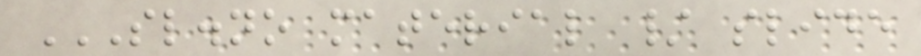SL.NO MATERIAL / SLIDE
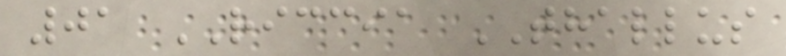01 RICCIA THALLUS
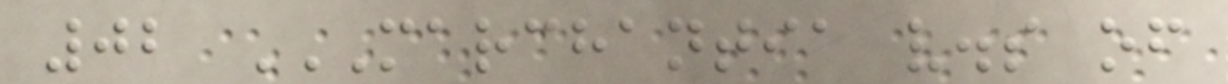02 MARCHANTIA V.S OF
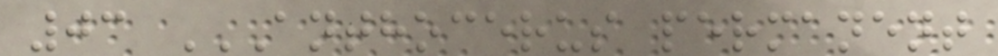03 ANTHOCERUS PERMANENT
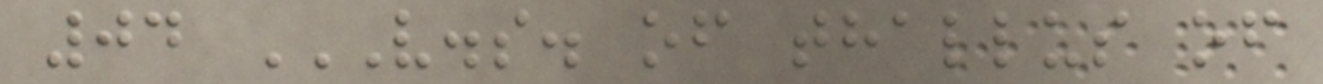04 V.S. OF THALLUS OF
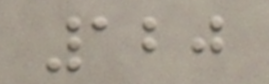120
